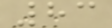83
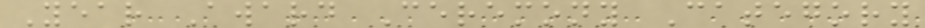Year Award Ceremony Category
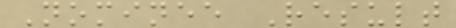Nominee Result
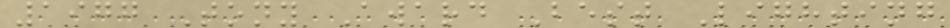1977 Tony Award Best Lighting
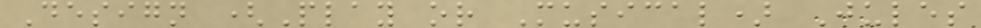Design (Play or Musical) Jules
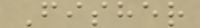Fisher
